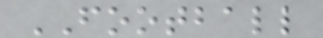FOOTBALL
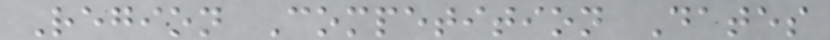Region Competition Dates
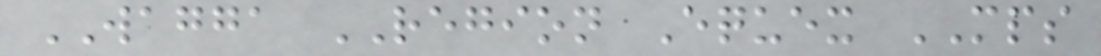WAGGA REGION Equex MPS
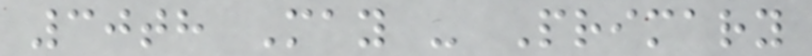30th May - Primary
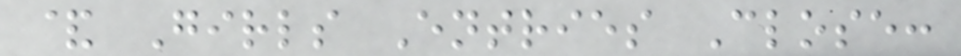& Girls Entries Close:
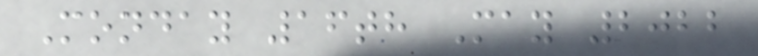Monday 16th May 2022
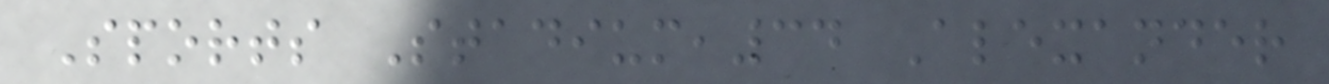Sports Stadium,34 Alexander
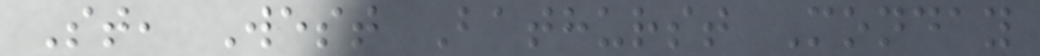St, West Bathurst Monday
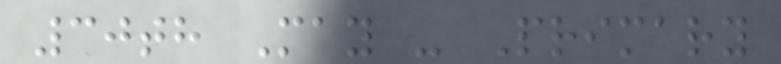30th May - Primary
